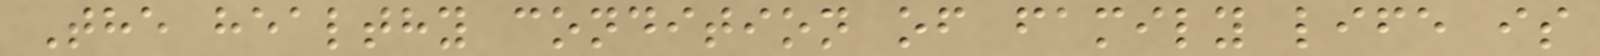The healthy condition of family life is
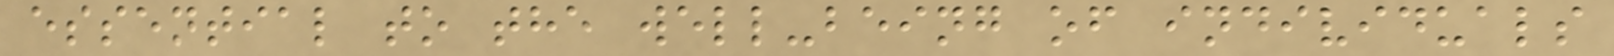essential to the well-being of individuals
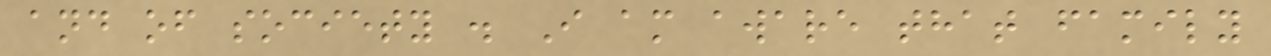and of society . I am aware that family
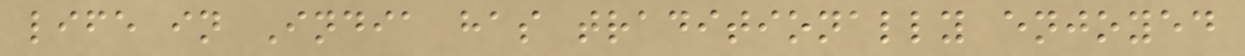life in India has traditionally enjoyed
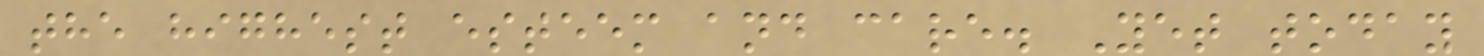the highest esteem and care. Yet today
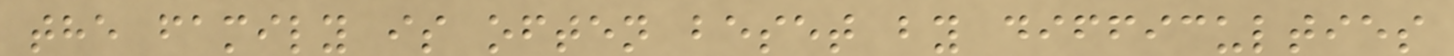the family is often beset by difficulties
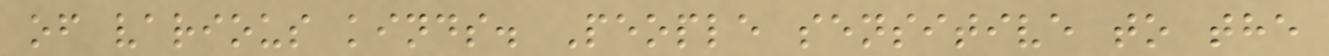of various kinds. People sensitive to the
